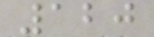120
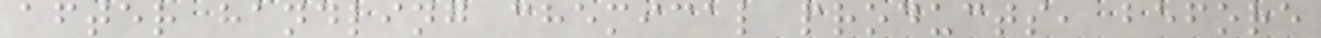after handling chemical products, before
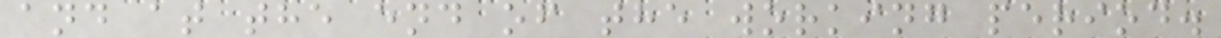and at the end of the working period.
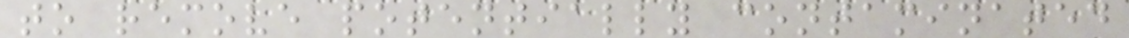to remove potentially contaminated
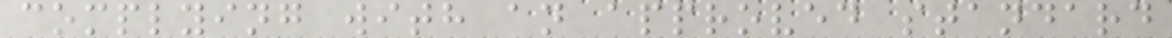complying with an approved standard
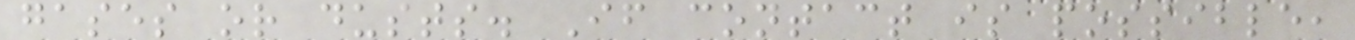gases or dusts. If contact is possible,
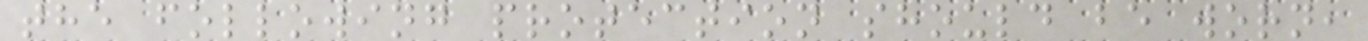the following protection should be worn,
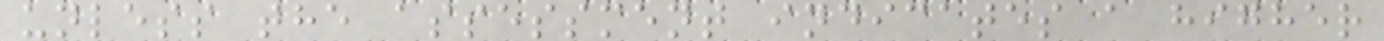unless the assessment indicates a higher
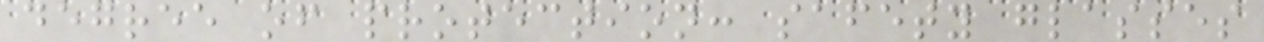degree of protection: safety glasses
